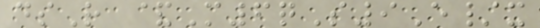dsR &M6qS9E/x
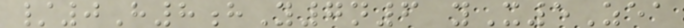/0H8hY7n6 yX5Zea
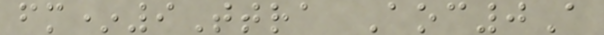fm*9Ttra Aoc0A
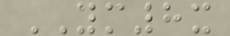YM8x
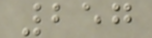257
